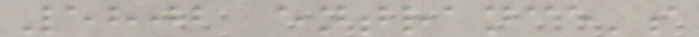5802 entrance's
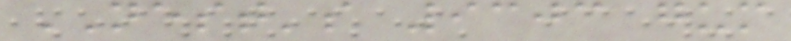NEST's 9303 gum
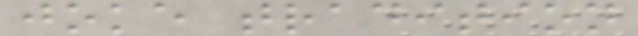joke tradition
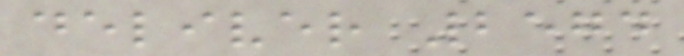deliver 2574
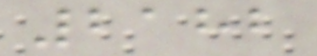2182
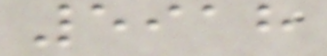5918
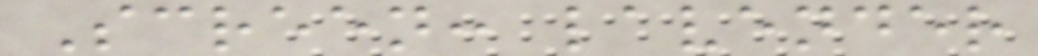Screen: lavender
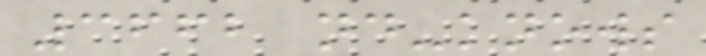3662 nd-knows
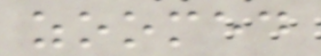zoomed
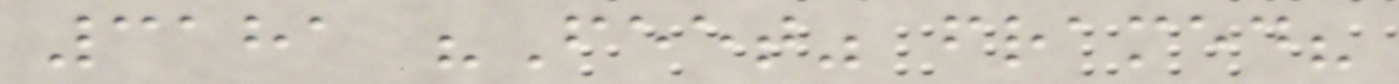3181 "Feet" framed?
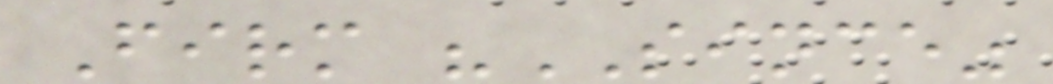Firm "SINCE"
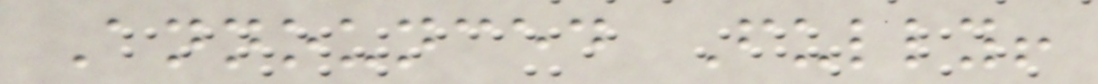Announced Fully!
